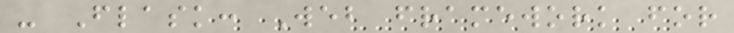- Flask: Web framework for
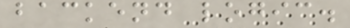backend logic.
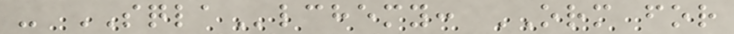- SQLAlchemy: ORM for
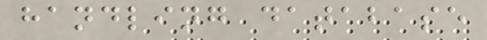handling database
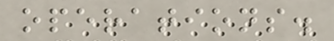operations.
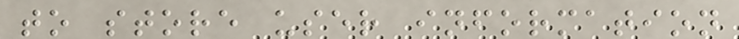to store user information
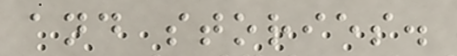and stories.
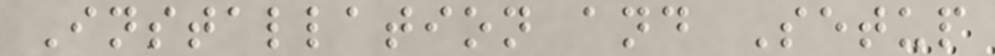Installation and Setup
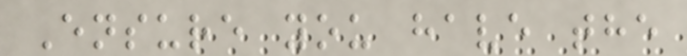Ensure you have the
